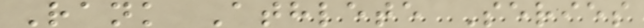Rank Athlete Series
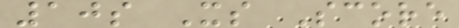10s Xs Score
